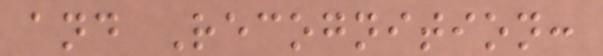and Recognition:
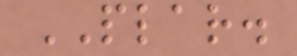PLAR.
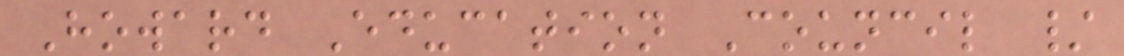Howard Education Council /
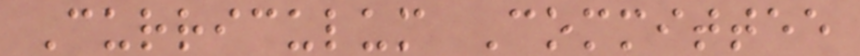Curriculum Committee
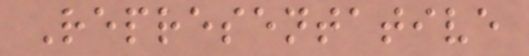Representative
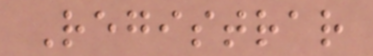Registrar
